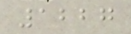1227
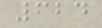624
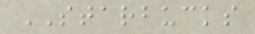STARBUCKS
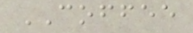COFFEE
